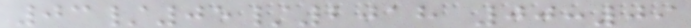03/05/2018 00:09
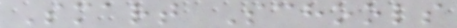Smart Schools
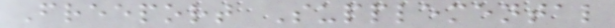Freeport Supplemental
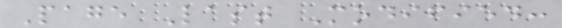Page Last Modified:
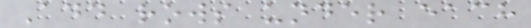Add rows under each
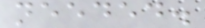needed.
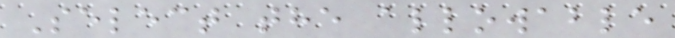Select the allowable
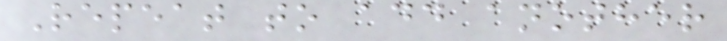Repeat to add another
